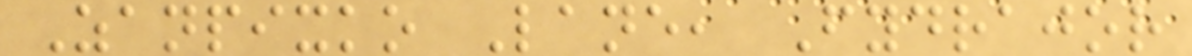Zanpixko Lane, Fydrajor
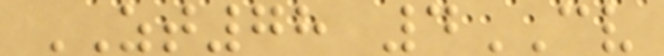ZT78 4CV
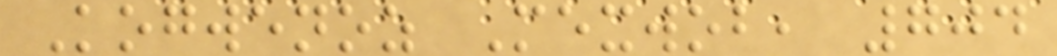Kogwenoz Mexwob, 704
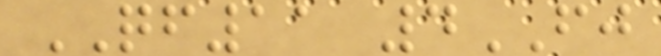QF11 4FJ
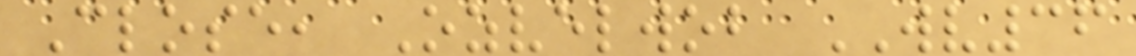Close, Ozvelwob WV36
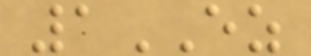1EZ
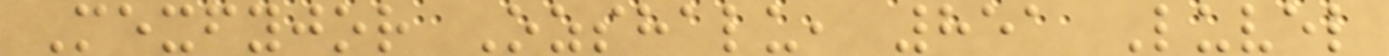Mexfyjor Ozshalu, 851 Luvel
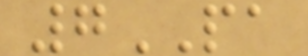7PA
